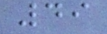49
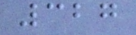327
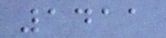1411
